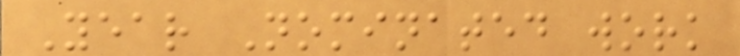Year Nominated work
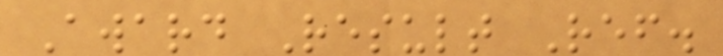Award Result Ref.
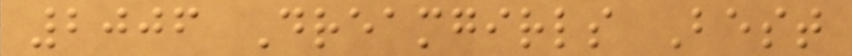2006 Dreamgirls Best
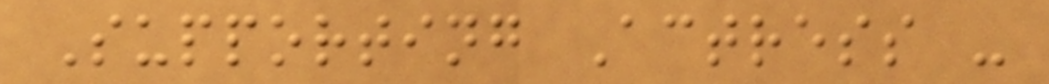Supporting Actress -
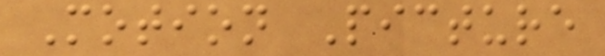Motion Picture
